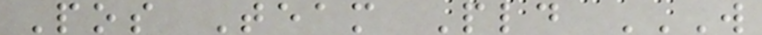Pos Team Pld W
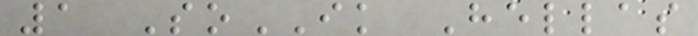1 SoIK Hellas
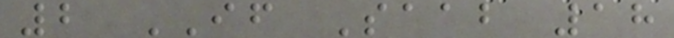2 IF Saab 18
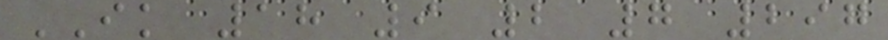IK 18 9 2 7 297
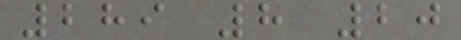289 8 20
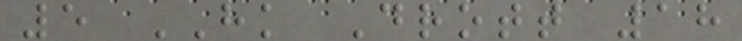5 HK Drott 18
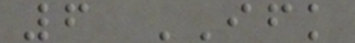6 IFK
